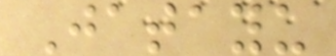Jatayu
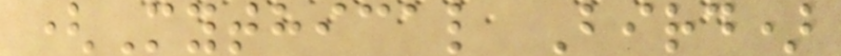(Mythical Bird)
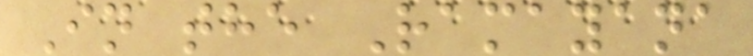In the Ramayana
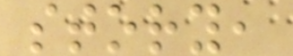story,
